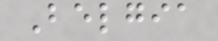Belgia
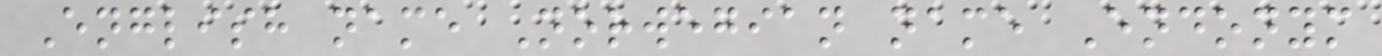English name Norwegian name Endonym
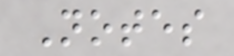Notes
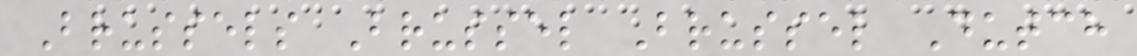Brussels Brussel Brussel Dutch
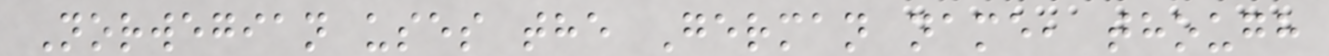Norwegian uses the German name, though
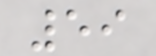59
